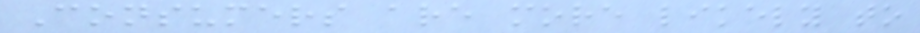Consumers are more likely to
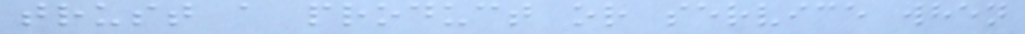trust a product or service when
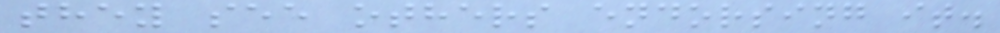they see others endorsing it.
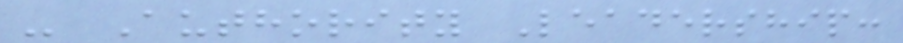- Authority Leadership:
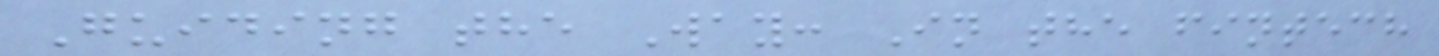Guiding the Way: In the fintech
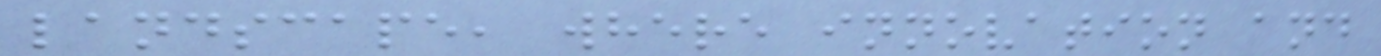landscape, where innovation and
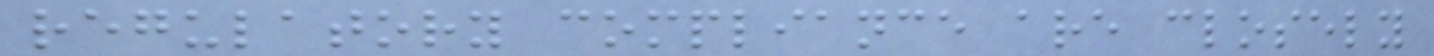regulatory compliance are closely
